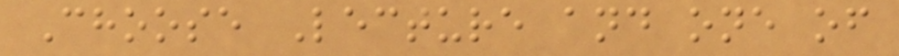Choose Lecture and one of
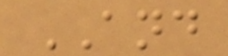AND
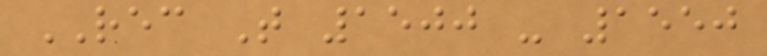REC T 1500 - 1550
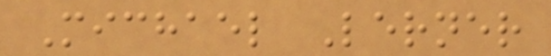Michael Lerner
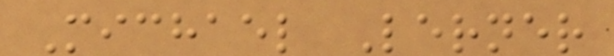Michael Lerner
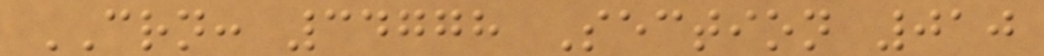CRN: 34778 Section 010
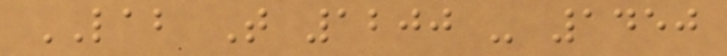LAB T 1200 - 1450
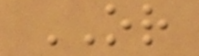OR
